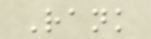Rank
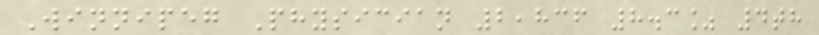Winnipeg Physician 2,836 8.3% 4th
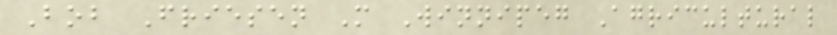Bob Friesen M Winnipeg Agricultural
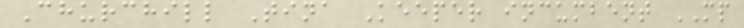Churchill Tina Keeper incumbent MP
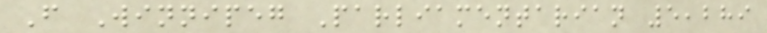F Winnipeg Parliamentarian 5,289
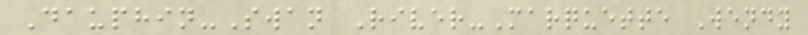Dauphin-Swan River-Marquette Wendy
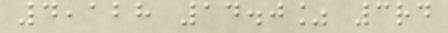4,128 14.0% 3rd
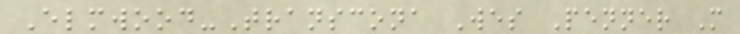Elmwood-Transcona Wes Penner M
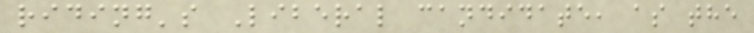riding's Liberal candidate, as the
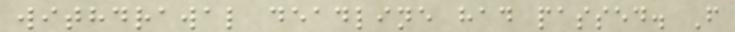withdrawal deadline had passed. F
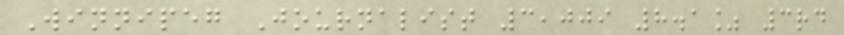Winnipeg Journalist 3,009 8.1% 3rd
